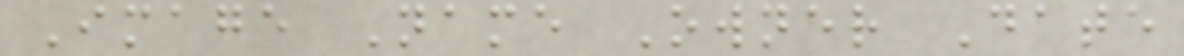Image Name Owner Date
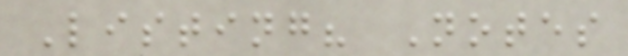Listing? Notes
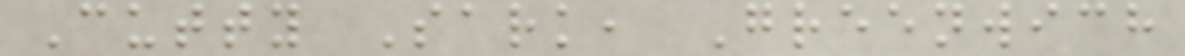Cutty Sark, Greenwich
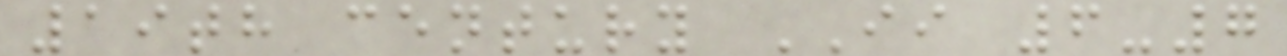19th century II 6-7
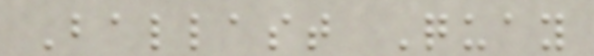Ballast Quay
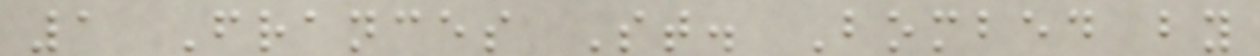1 Frances St. Bombed by
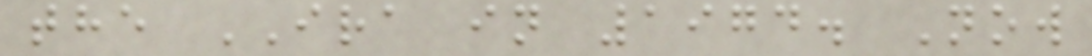the IRA in 1974. Now
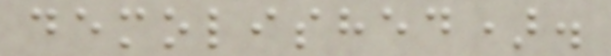demolished).
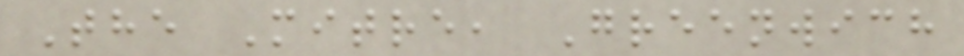The Mitre, Greenwich
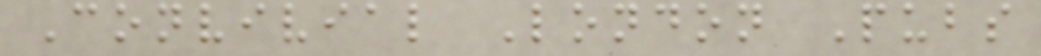Convivial London Pubs
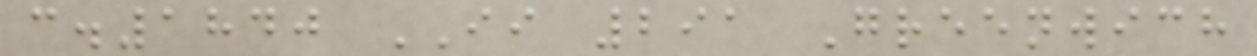c.1840 II 291 Greenwich
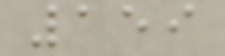159
